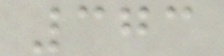373
